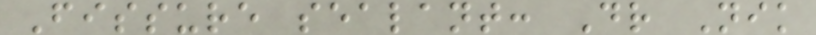Fissure sealant: Dr Nik
